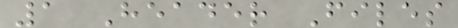1 Header Files
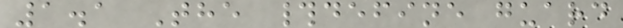1.1 The #define guard
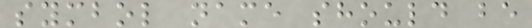symbol name should be
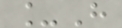_H
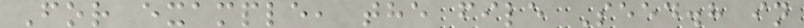For example, the file Seed.h in
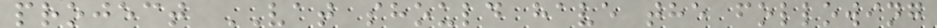project VAT should have the following
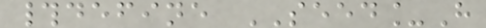#define SEED_H
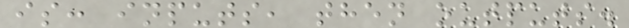is: inputs, then outputs.
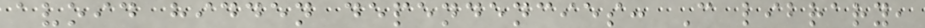avoid hidden dependencies: C library,
